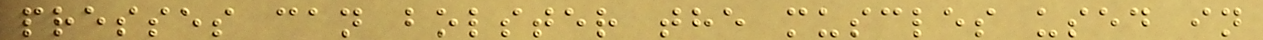presses can bolster the muscles used in
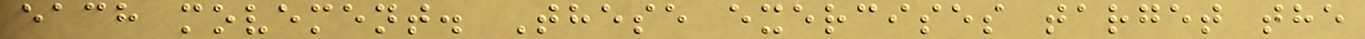each movement. These exercises target the
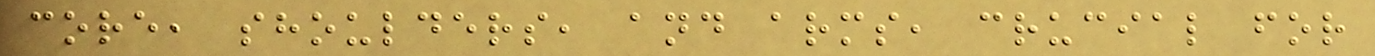core, shoulders, and arms, crucial for
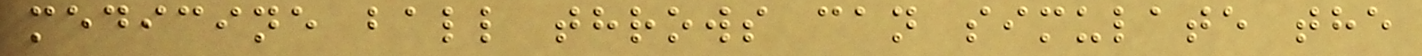medicine ball throws can simulate the
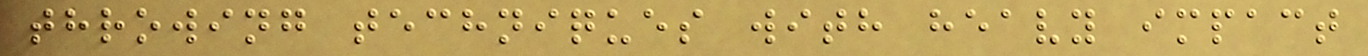throwing techniques with heavy impact
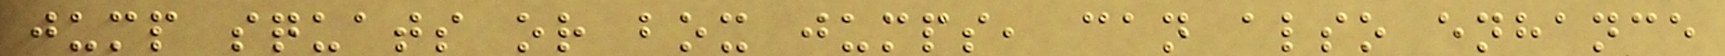jump squats or box jumps, can also enhance
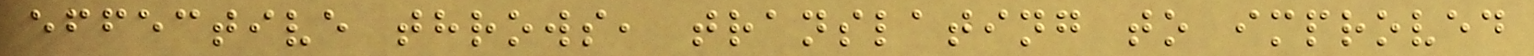effective throws, translating to improved
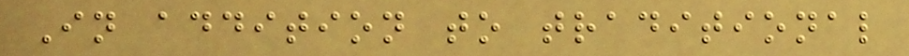In addition to traditional
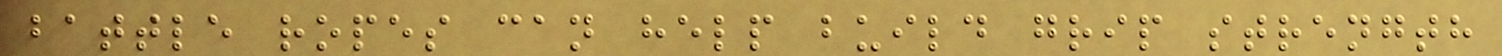battle ropes can help build grip strength
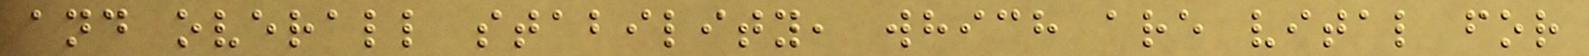and overall stability, which are vital for
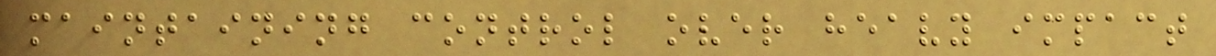maintaining control over heavy impact
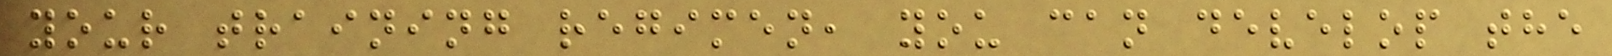your training regimen, you can develop the
